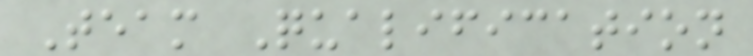Team Qualification
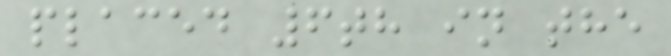placed 6th in the
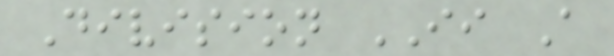Division II A
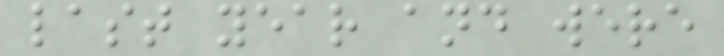last year and were
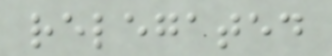relegated
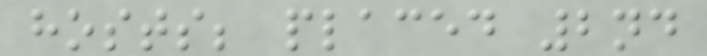hosts; placed 2nd
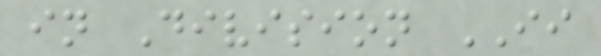in Division II
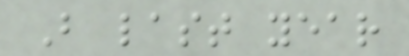B last year
